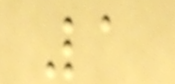1
